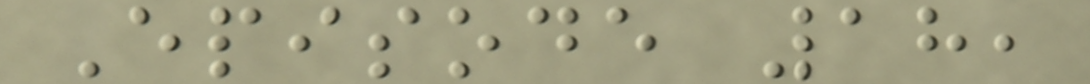Episode 18,
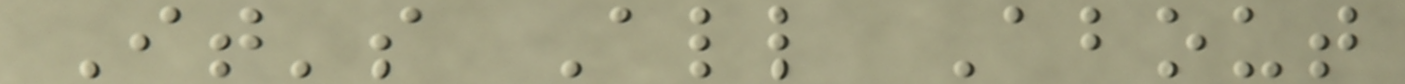It's All About
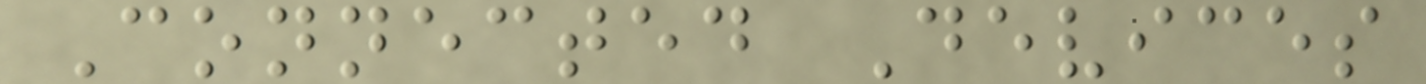Connected Devices
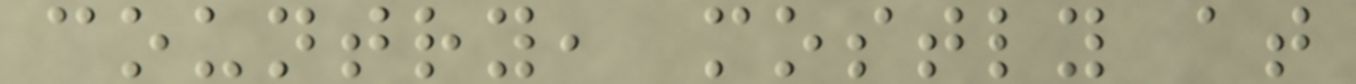country, mostly at
